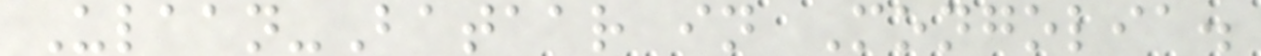Ulaan-Bataar in Mongolia.
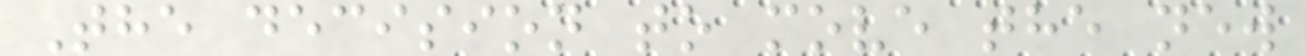The decision to move the new
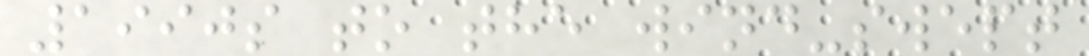1990s to the wind-swept
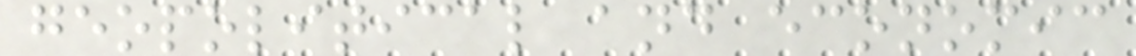geopolitical and economic
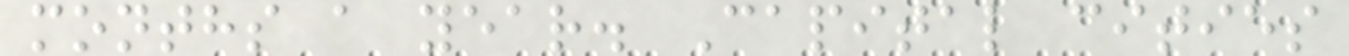months a year. Capital cities
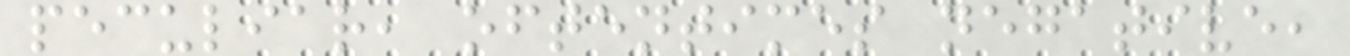peculiar, oftentimes negative,
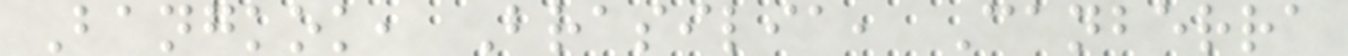Bangkok, Brasilia, Canberra
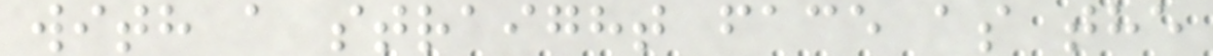with a straight face as the
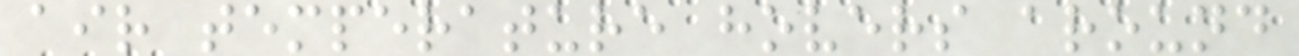air temperature hovers around
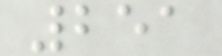251
